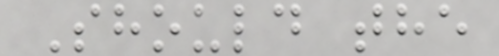Should the
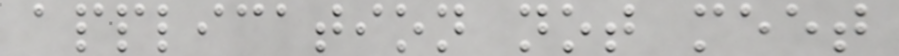application not meet
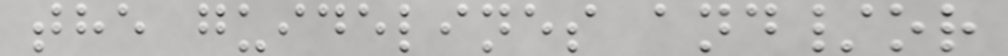the guidelines and/or
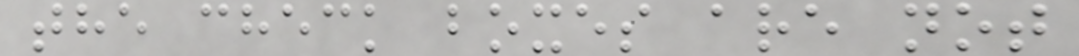the check boxes are not
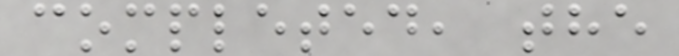completed, the
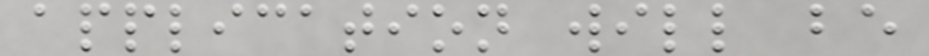application will be
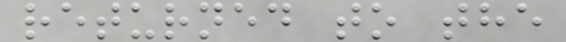returned to the
